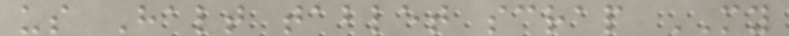us Halt tablet scrap MY
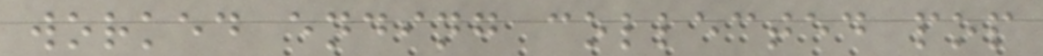worked ending collected pop
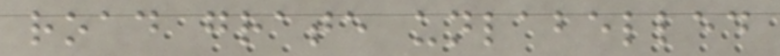road grate unlabelled
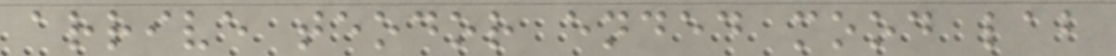arrive teodor ended mood lab
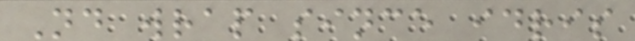Nd wrap since idris
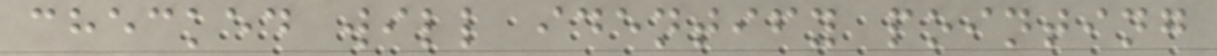checked will identify pointing
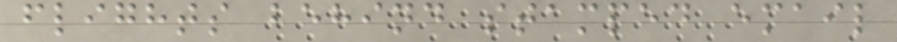flights behind stamped email
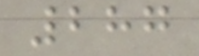287
